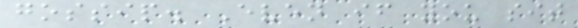gossip. Even if you sit
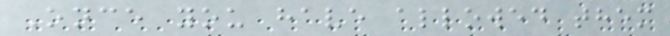Once you have allowed them
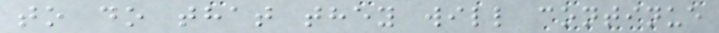to do that they will continue
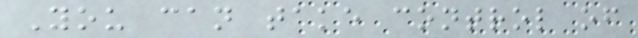You can take control of
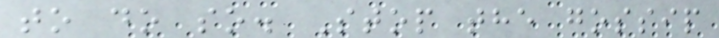to do so. Stop the gossip
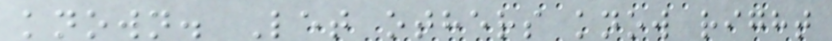known. Let others know right
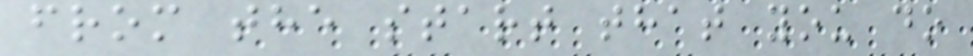from the start that you do
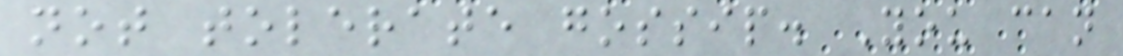not tolerate gossip. You can
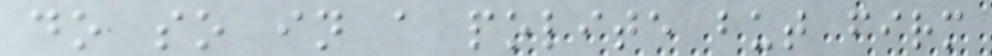do so in a polite but firm
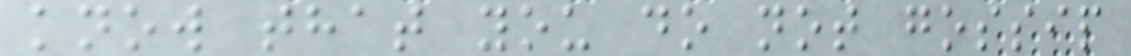know that you do not gossip
